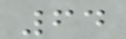64
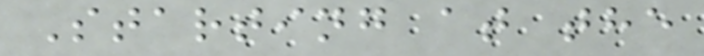Starting at the
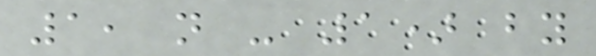1, n - 1) by
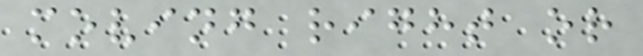moving right or
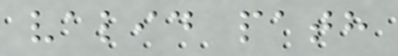valid path
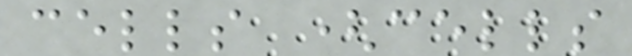cells (cells
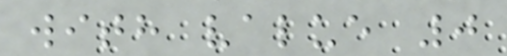with value 0
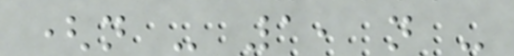(n - 1, n -
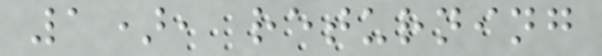1), returning
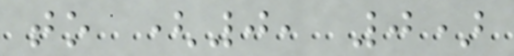to (0, 0)
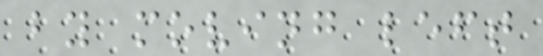by moving left
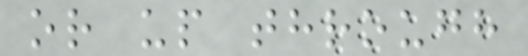or up through
